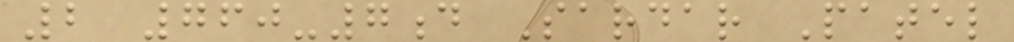2 760-7d Sardar Patel
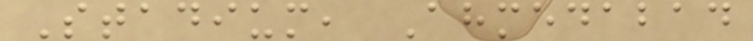Stadium, Ahmedabad
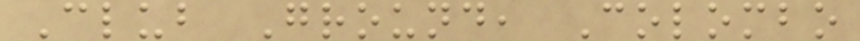Club Ground, Colombo
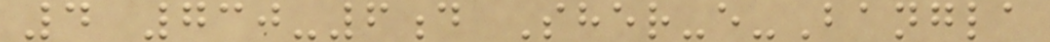4 730-6d Sher-e-Bangla
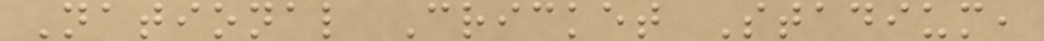National Cricket Stadium,
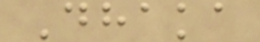Dhaka
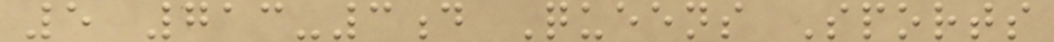5 713-3d Queens Sports
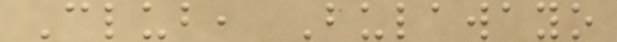Club, Bulawayo
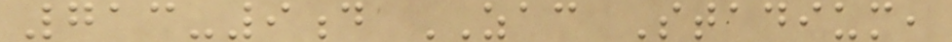713-9d ZAC Stadium,
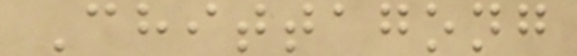Chittagong
